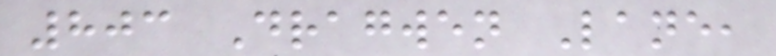803 Dragwen Lane,
